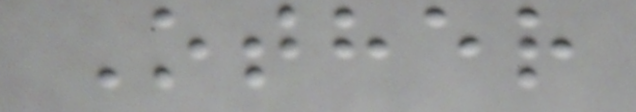Other
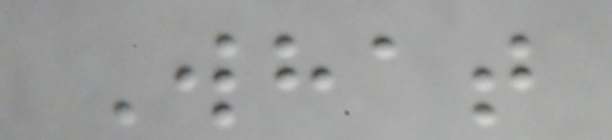What
